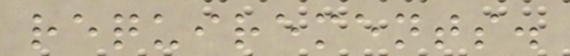requirements.
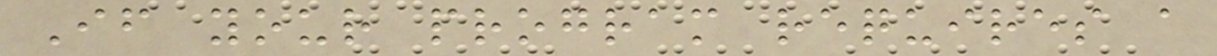If your program requires a
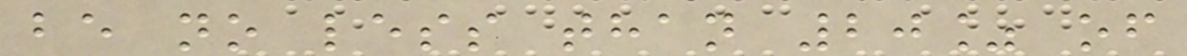be no less than 20% of
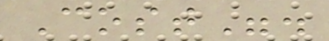Cost".
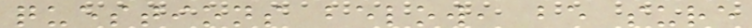questions below, be sure
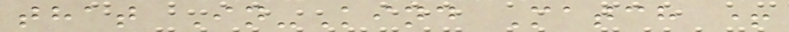that In-Kind Match +
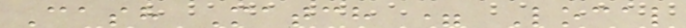Cash Match = Local
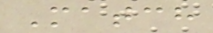Match
